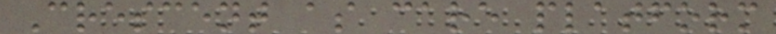Crescent as care platform
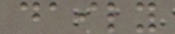daily
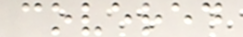covered
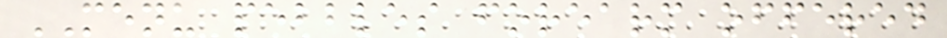MENU pebbles forearm offered
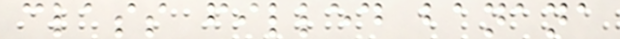class filled banana
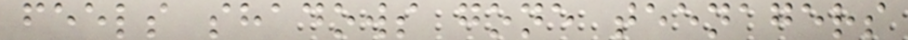feels shadows gone teenagers
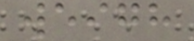weigh
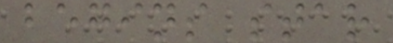begins star
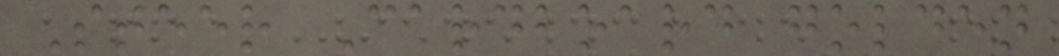Steer Cardboard golden
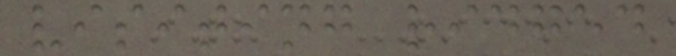visiting ridged
